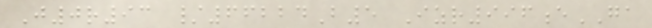J0r93 /66224B5 Izr996eGA
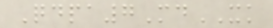Qdpa7MdXK
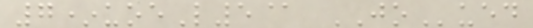7*uoeL5@ JOued
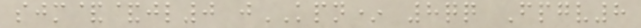sjm&&jl0 jKPN* 8qq Fpgv8
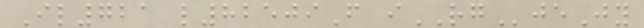Il721 l82509F iRGjeJy
